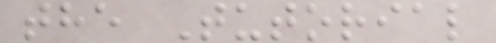the Tutorial
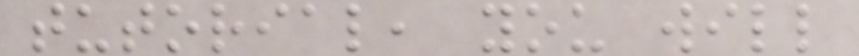tutorial, you will
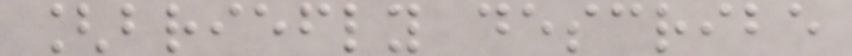[briefly describe
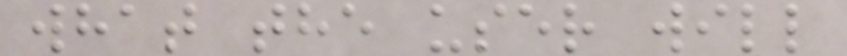what the user will
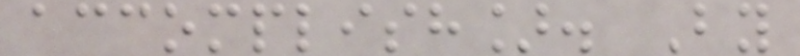accomplish]. By
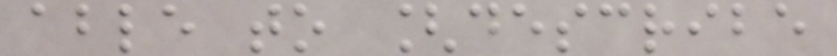able to [describe
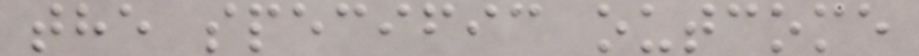the specific outcome
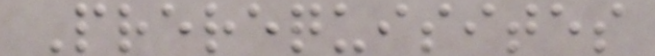Prerequisites
